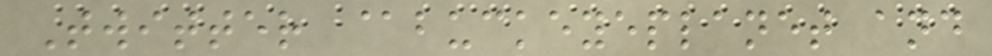Twitter @buckeyeplanet and
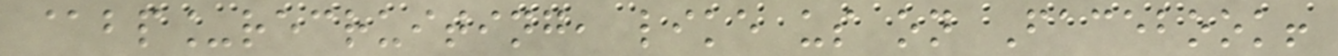@bp_recruiting, like us on Facebook!
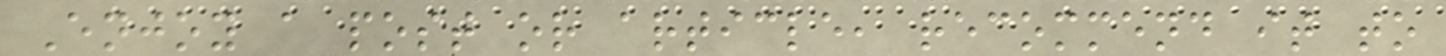Enjoy a post or article, recommend it to
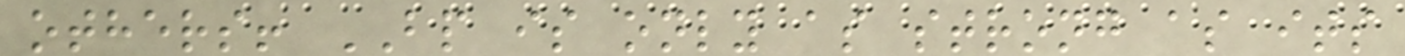others! BP is only as strong as its
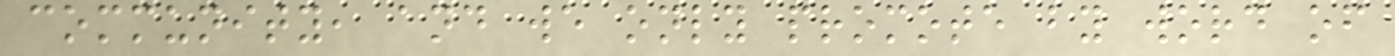community, and we only promote by word of
